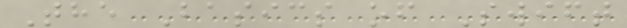The Basics of Swift
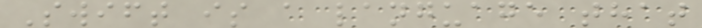Swift is a language that
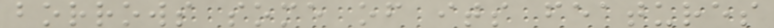borrows some of its features
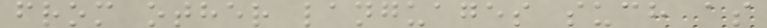from other languages such as
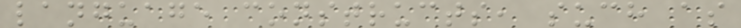language constructs, such as
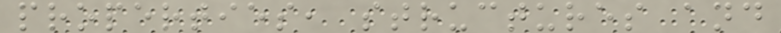properties, structures and
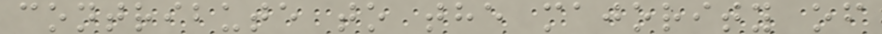contribute to the majority of
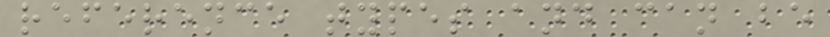reference types and can be
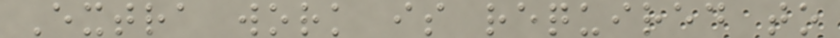Extra work is required to
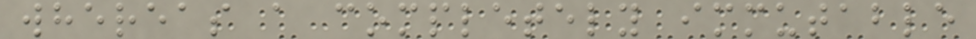whereas a completely immutable
